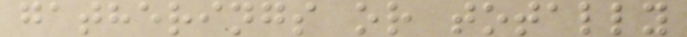gatherings or totally
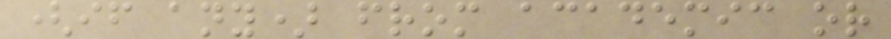(if any) from academic or
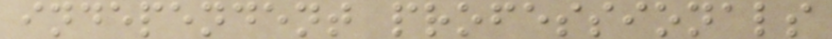independent professionals
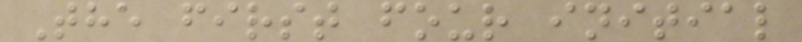The first four initial
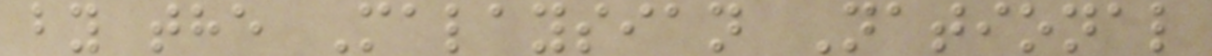by the Malaysian National
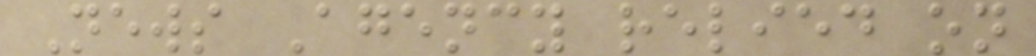News Agency relied on
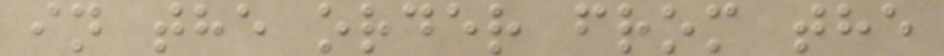in the order from the
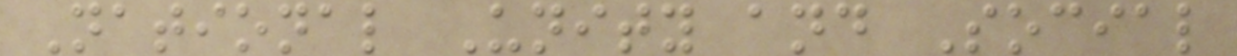National Unity and Social
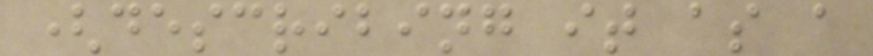(describing it as a
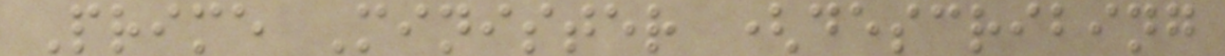Prime Minister (describing
